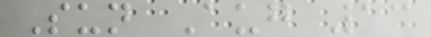Sun Aug 13
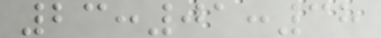23:01:38
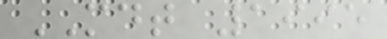MDT 1995
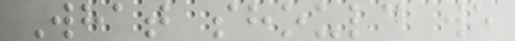What should we
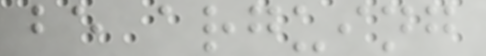be arguing
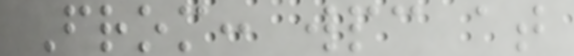From: wpc at
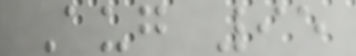Aug 95
